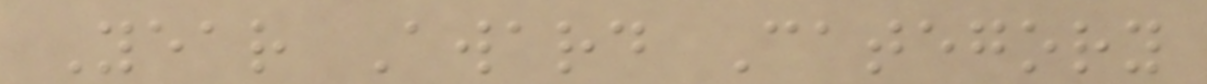Year Award Category
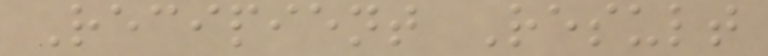Recipient Result
